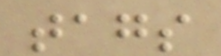tags
